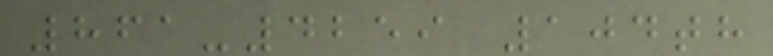861-4259 104th
